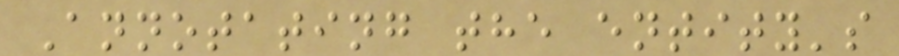Annotating the entity's
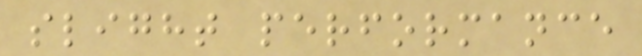slight performance
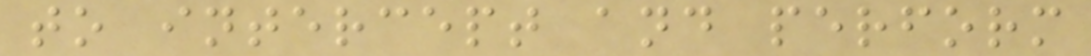to intercept and perform
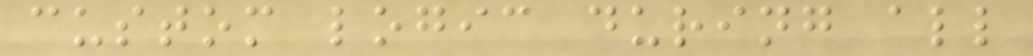custom logic during all
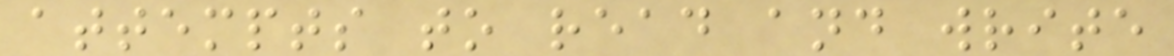attempts to read and write
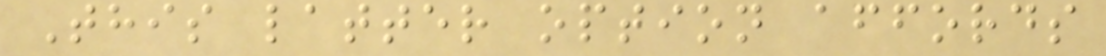This latter option affords
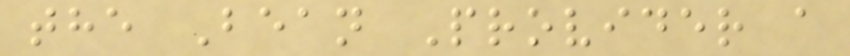the Bean Provider a
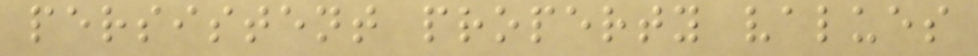persistent property values
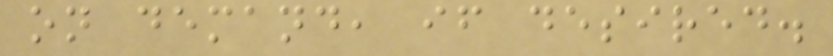on demand, if desired.
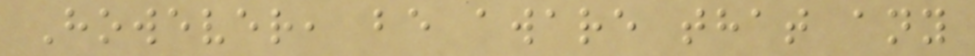However, be aware that any
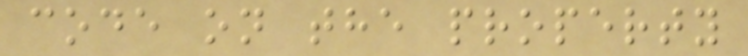code on the property
